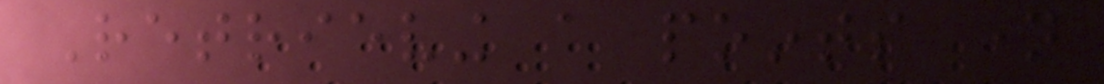Retrieving a points name
